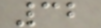32
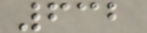632
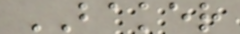BAKER
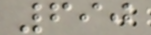690
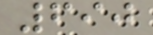690
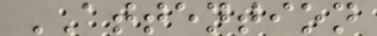ATTENTION
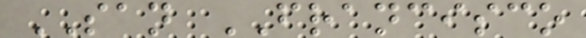SAN FRANCISCO
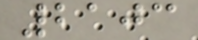2103
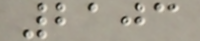2103
